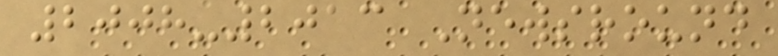2008-2013 Newsround
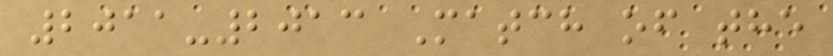2011-2013 Match of the
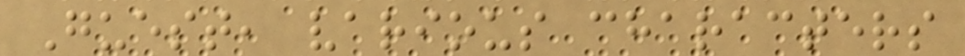Guest, various characters
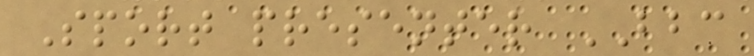Sport presenter BBC
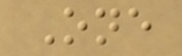One
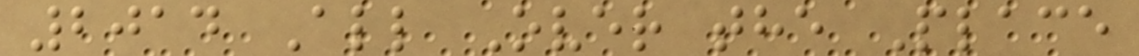2014 All Over the Place
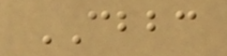CBBC
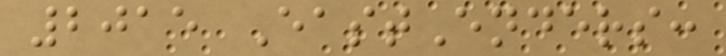2015 EastEnders:
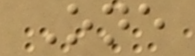One
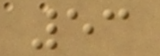53
